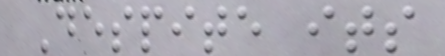Despite its
